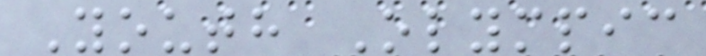Youth Olympic
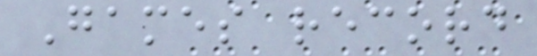Games record
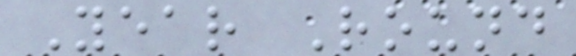Year Round
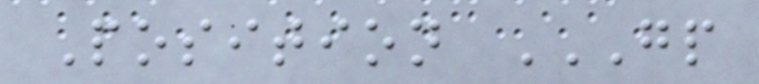Position GP
